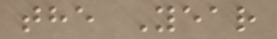the Year
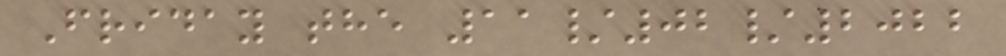Friday the 11/02/2022
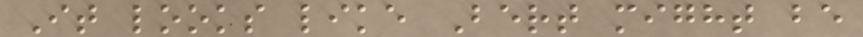It looks like Bert might be
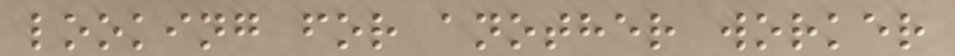looking for another worker
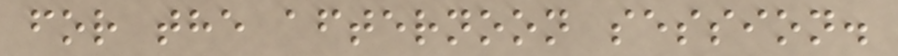for the afternoon session.
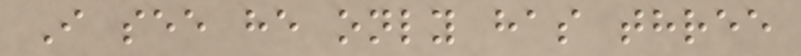I see he only has three
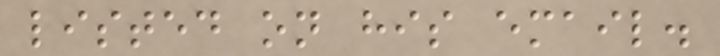listed on his email.
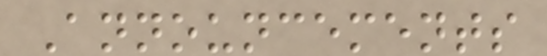Announcements
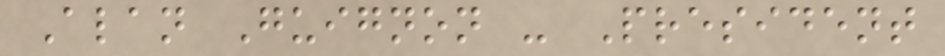Alan Guignon - President
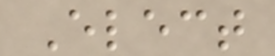Elect
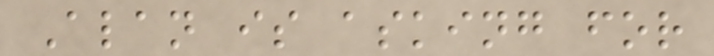Alan is asking for
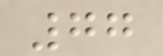77
